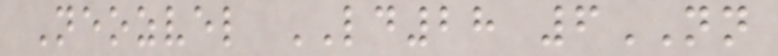Neozvel LD28 6NN
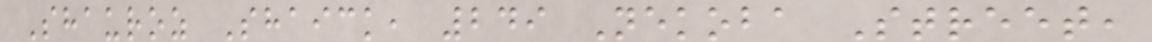Shauroz Shaick, 249 Nekoba Street,
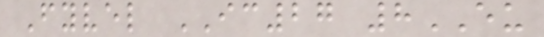Fyvel IC27 8EU
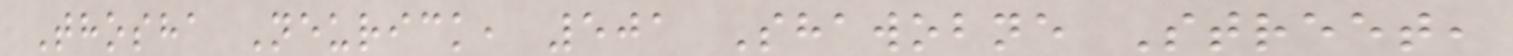Thosha Neurick, 501 Shawobne Street,
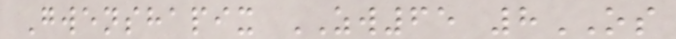Gwenshapix ZW65 8OS
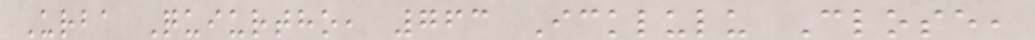Urba Quiurtho, 763 Icklulu Close,
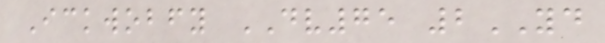Ickwobfy DV75 2YD
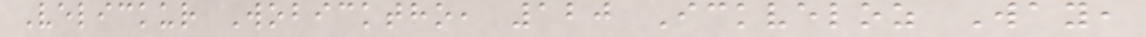Velickur Wobicktho, 120 Ickveloz Way,
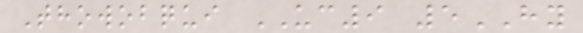Thowobqui UC9 5HY
